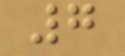7
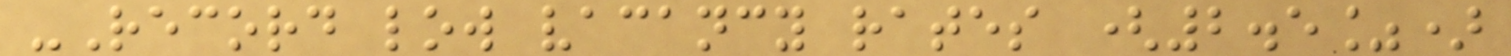-Record low vacancy rates (2.5%)
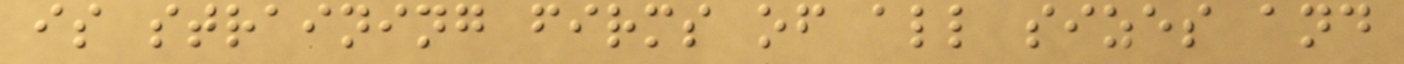is straining firms of all sizes and
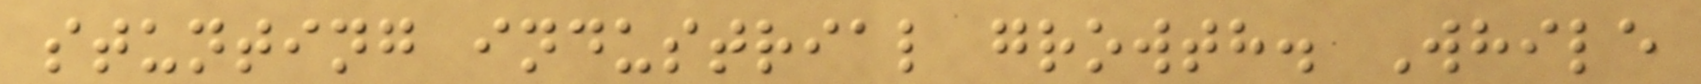stunting industrial growth. While
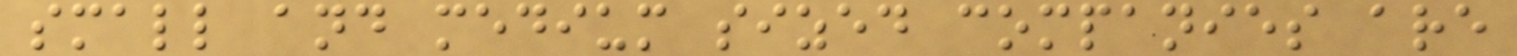small and medium sized companies are
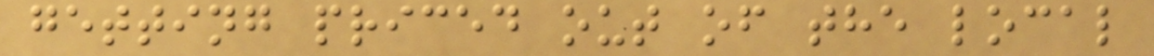getting priced out of the local
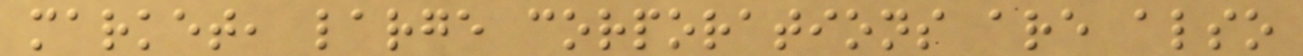market, large corporations are also
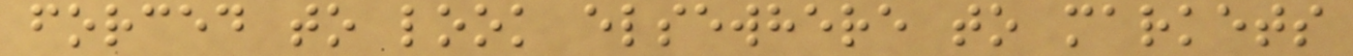forced to look elsewhere to markets
